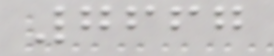7667
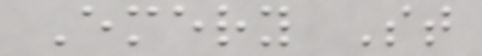Emery St
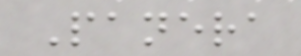Panera
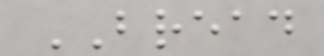BREAD
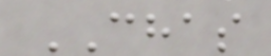CHAS
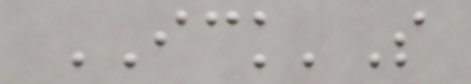ICK'S
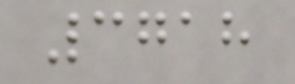3718
